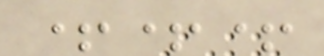+++
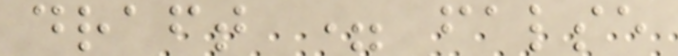draft = false
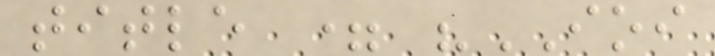title = "IOI
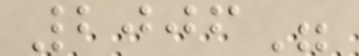2006"
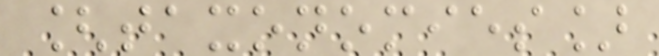[taxonomies]
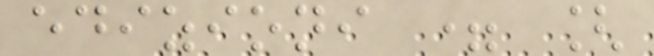edizioni = [
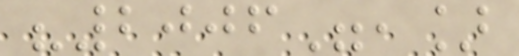"2006",]
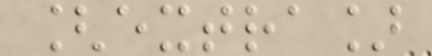[extra]
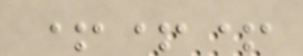+++
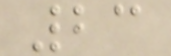23
